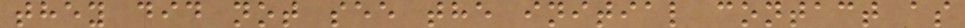they did not see the initial contact as
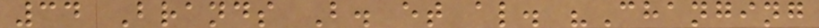34 Brands B. et al. "Changing
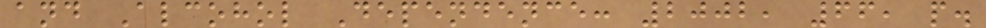and Alcohol Dependence: 2002, 66, p.
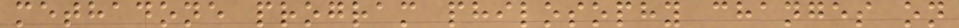methadone program philosophy changes on
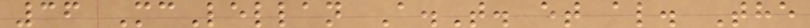36 McLellan A.T. et al. The
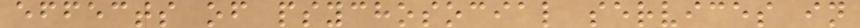effects of psychosocial services in
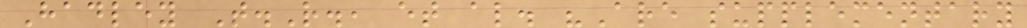Hadley T.R., et al. "Are supplementary
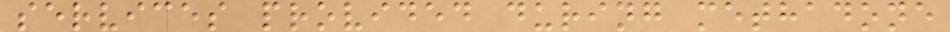services provided during methadone
